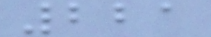221
